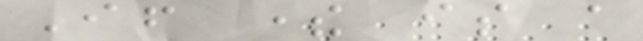If there is a
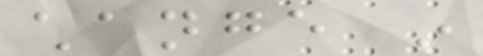change in
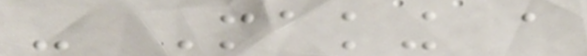- Making a
